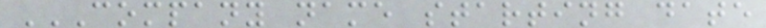COMPANY NAME STARTING DATE
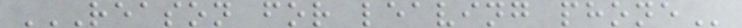REASON FOR LEAVING PHONE
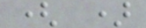( )
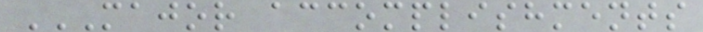MAJOR ACCOMPLISHMENTS
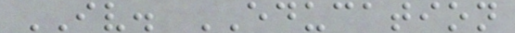IV. EDUCATION
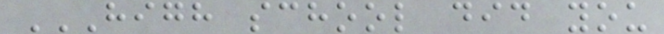HIGH SCHOOL DID YOU
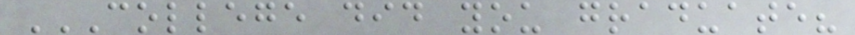COLLEGE DID YOU GRADUATE?
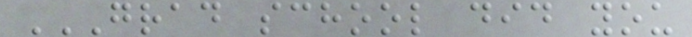GRAD SCHOOL DID YOU
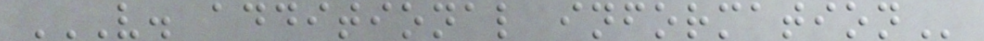V. ADDITIONAL INFORMATION
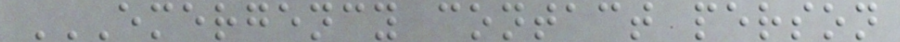EMERGENCY CONTACT PERSON
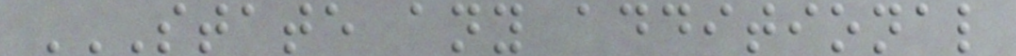STATE ANY ADDITIONAL
